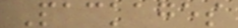Packages
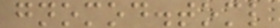gnomod.toml
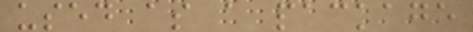used as a package
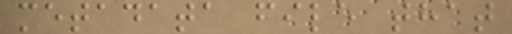metadata file that
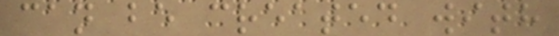can be created with
